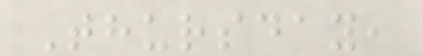Thursday,
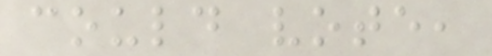could vote,
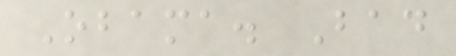Obama. Bad
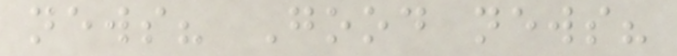news? Good news?
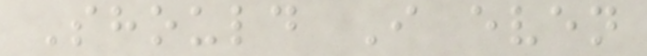Should I even
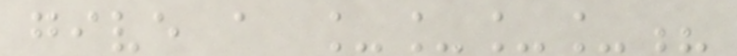give a ____?
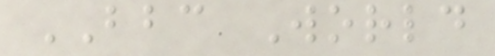BBC World
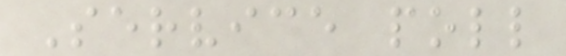Service poll
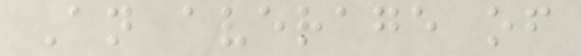An average of
